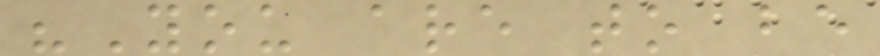"You are to be
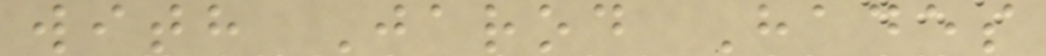with Jarod Hades
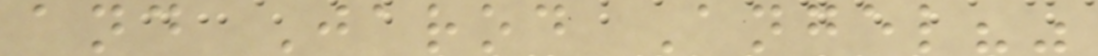and Jarod Angel?"
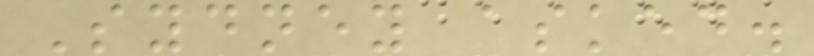Sydney asked.
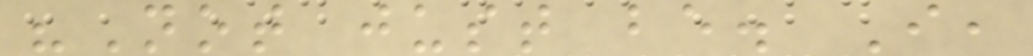"Not just be. I,
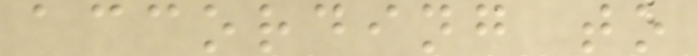according to
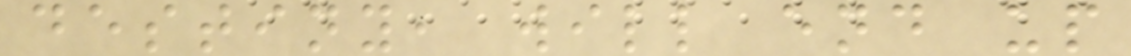destiny, will end up
